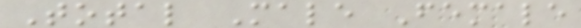Total Male Female
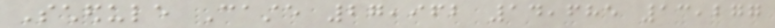Schedule Caste 27,962 14,685 13,277
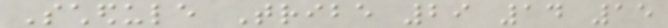Schedule Tribe 29 14 15
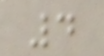4
